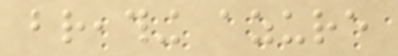breathing azure
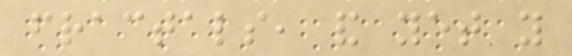fractals, and yet you
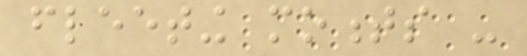fleeting moments -
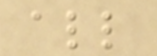all
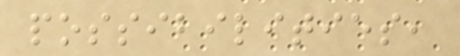possibilities,
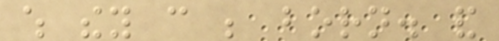which they can be born. and
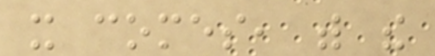it comes, with the
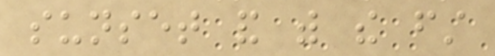sunset and with the first
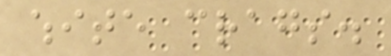white crags.
